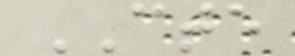CTE
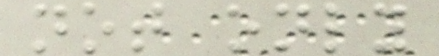not only
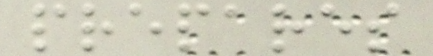prepares
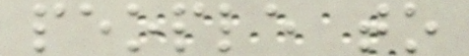people to
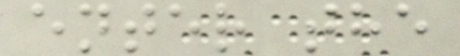enter the
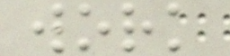work
